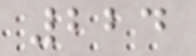224
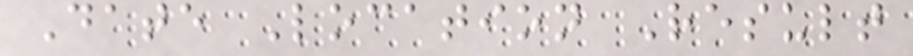Date Location Result
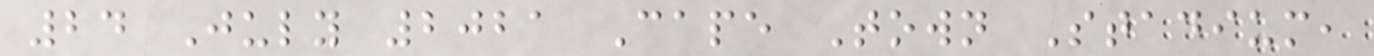24 July 2021 Cape Town Stadium,
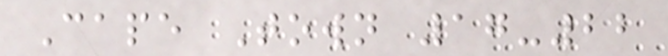Cape Town 17-22
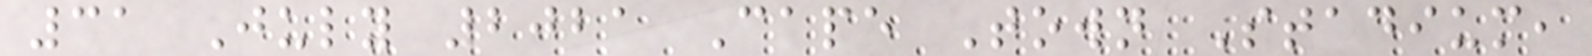31 July 2021 Cape Town Stadium,
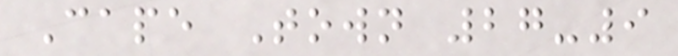Cape Town 27-9
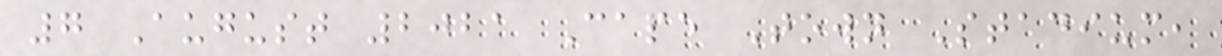7 August 2021 Cape Town Stadium,
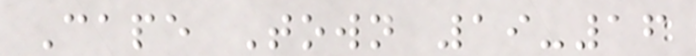Cape Town 19-16
